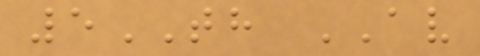5TH AV
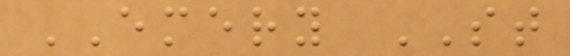EMERY ST
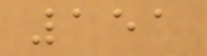151
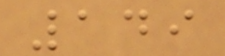149
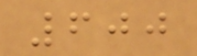600
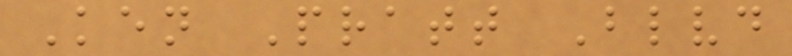Ken Pratt Blvd
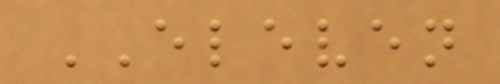ELEVEN
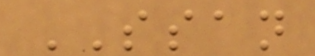SSAN
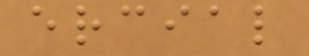ercial
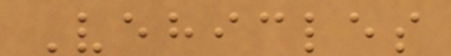Vehicles
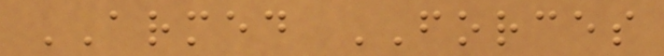ARMED FORCES
